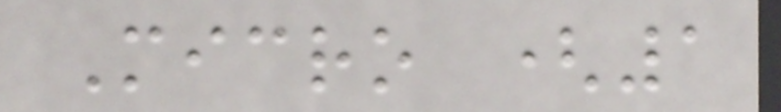Micro (1
